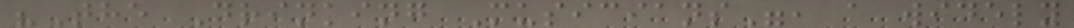"The Drinking Musicians", a widely
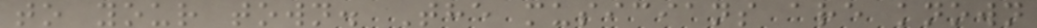to your town. The musicians are known
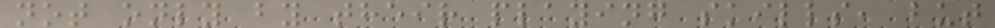not only by their playing skills, but
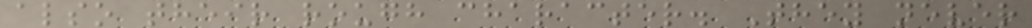also their rough character. They never
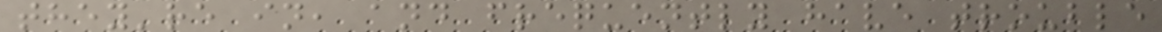they're in, and frequently have trouble
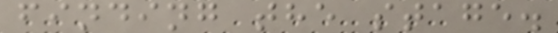finding the stage.
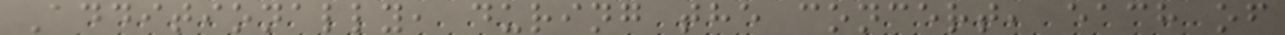Additionally, during the concert, each of
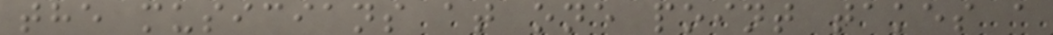the musicians at one point takes a
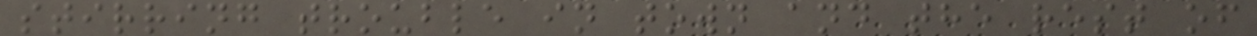stirring trouble in town and the rest of
